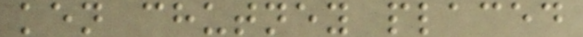ken chutney placed
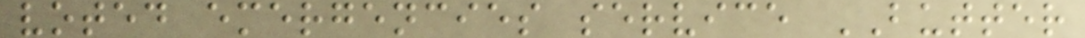voted emergencies service BUTTER
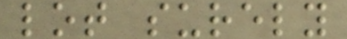lot surely
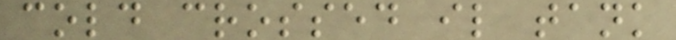cold crossed il tank
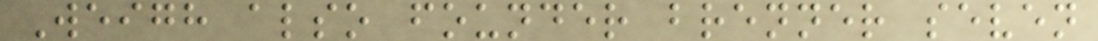Weigh also founder brenner seven
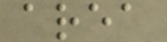area
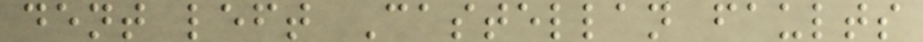dent left Castellan faults
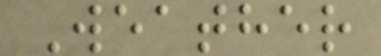Weather
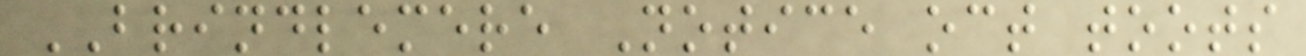BRINDLEMERE Notice oct toots
